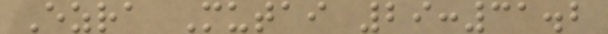Ezra Mutai 29:31.2
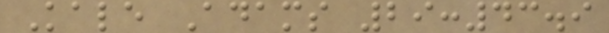Kale Adams 29:43.9
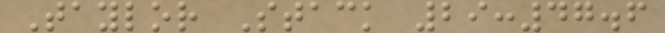Taylor Stack 29:47.6
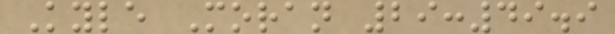Kyle Moran 29:49.9
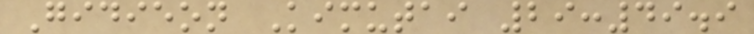Gidieon Kimutai 29:49.9
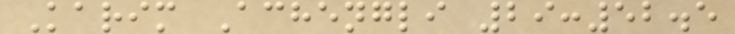Karim Achengli 29:52.5
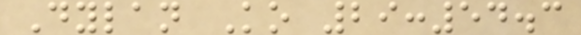Dylan Ko 29:54.3
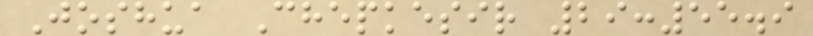Joshua Chepkesir 29:55.9
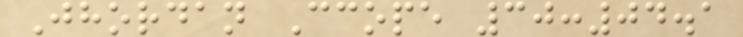Jhordan Ccope 30:04.1
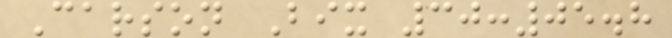Carson Bix 30:05.8
